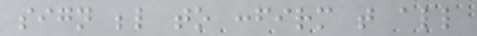sign below to confirm that all
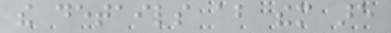the details about them are
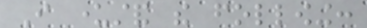I understand the following:
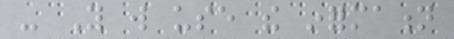- You will use the information
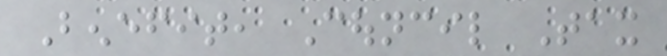Benefit, Council Tax
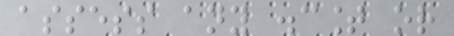assess any discount or
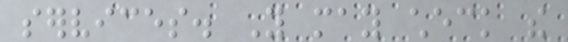services. You may check the
